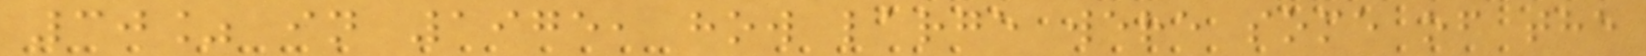30% in 1975, how large were some of the
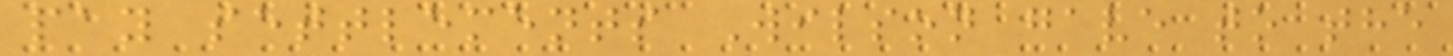pay settlements Wilson gave to the
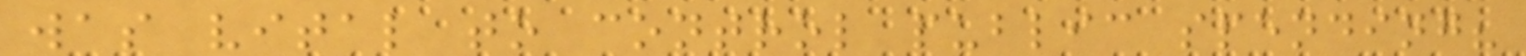was vital to control public spending?
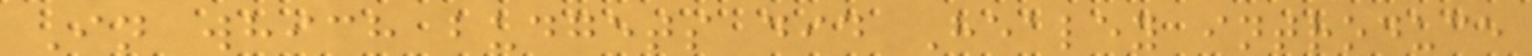In which budgets did Healey introduce
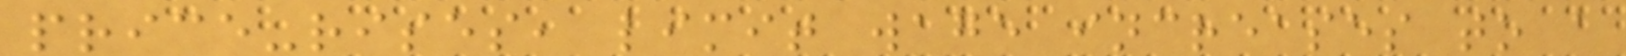price-rises, limit wage increases to a
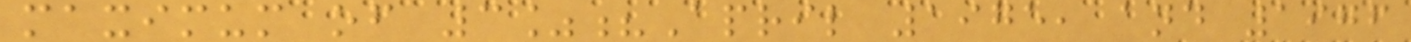maximum of 3%?April 1975, and 1976
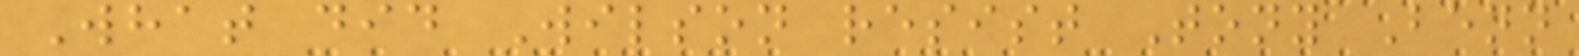What did Wilson resist Tony Benn
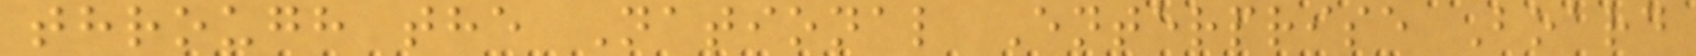through the National Enterprise Board
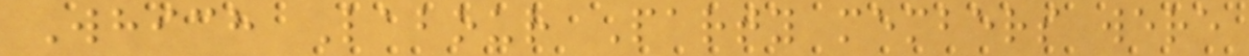Which Labour Party members were
